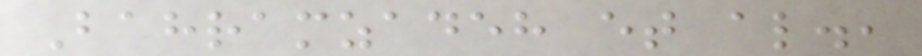Bahramzadeh et al.,
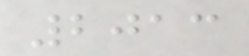2013
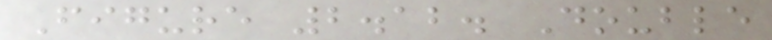Figure 2.12. Double
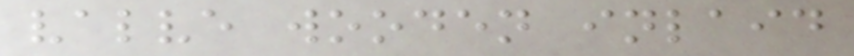valve wooden inlaid
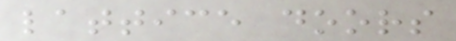lattice doors
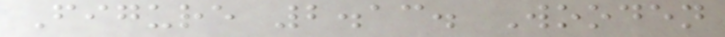Figure 2.13. Wooden
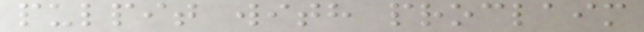pulpit with proclaim
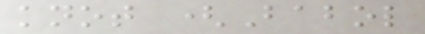knot (Babol
